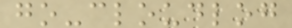go-cloudlog
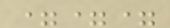===
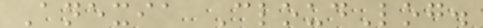Anexia CloudLog.
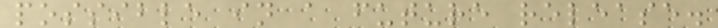possible in a future release.
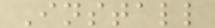Install
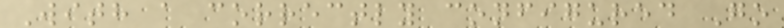With a correctly configured Go
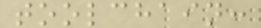toolchain:
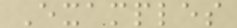Examples
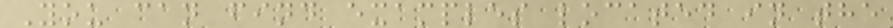You can find examples located in the
